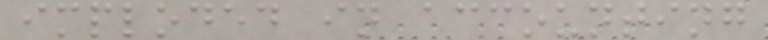imploded in accounting
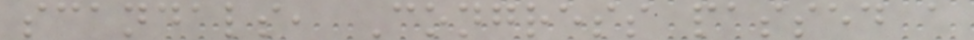scandals, Congress passed a
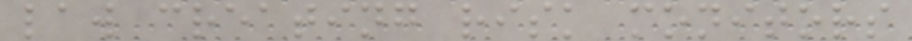law creating risk monitors
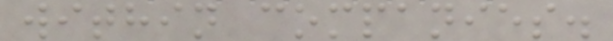within companies.
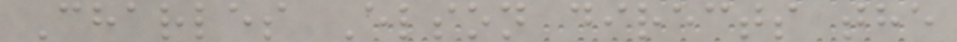Charles Elson directs the
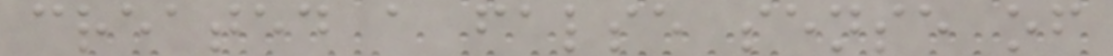created a false sense of
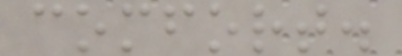comfort.
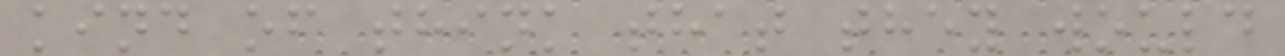kind of think that they would
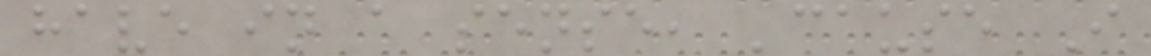have in a sense, 'cause I
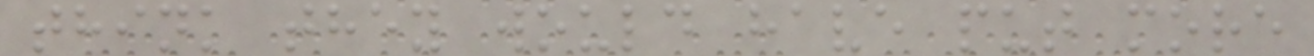think they would have put more
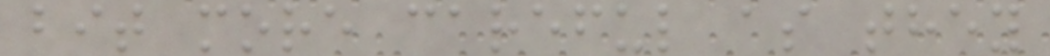bit more careful as they
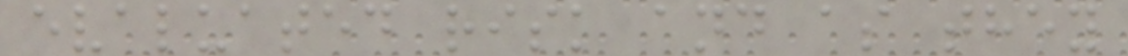evaluated risk and as they
